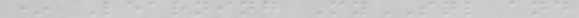* Learning MySQL and
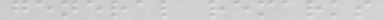general remarks
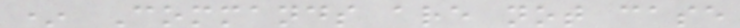* Commands are not case
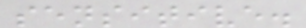sensitive.
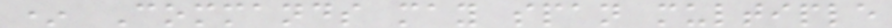* Commands may span multiple
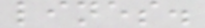lines.
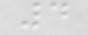4
